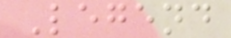Legend
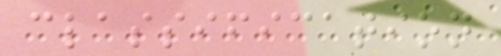classification
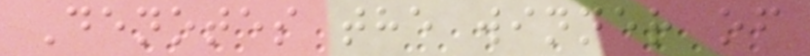Denotes the winner of
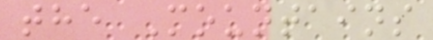the Mountains
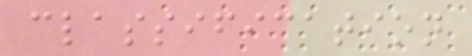classification
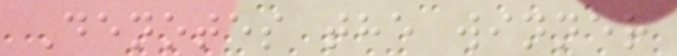Denotes the winner
